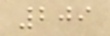209
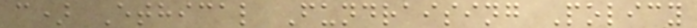c) Ethical Fundraising Policy
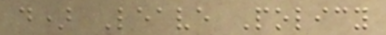d) Leave Policy
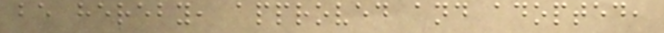be hereby, approved and adopted,
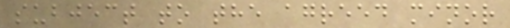subject to the agreed minor
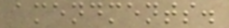amendments.
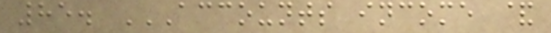85. ACCOUNTS INCOME &
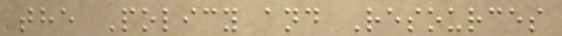the Policy and Resources
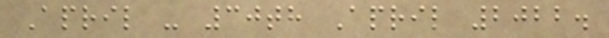April - 30th April 2022.
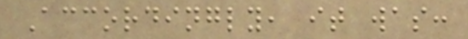Accordingly, it was:
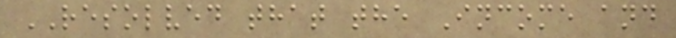RESOLVED that the Income and
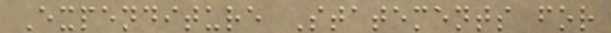Expenditure Statements for
